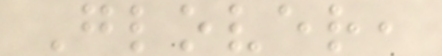Glover,
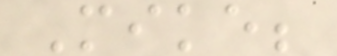Mike;
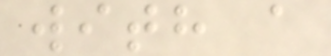with a
